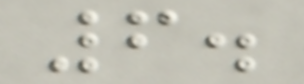6.
